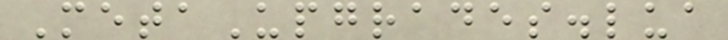MetaUpgrades.lua
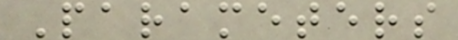Parameters
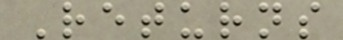Returns
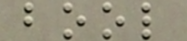bool
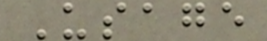Usage
